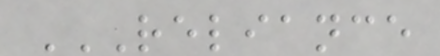RELIANCE
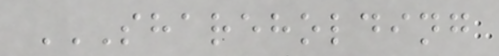SHAREHOLDING
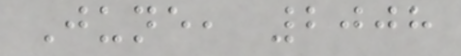June, 2008
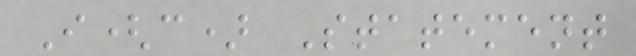I(c) Statement
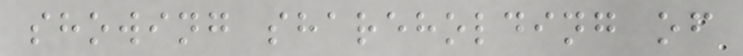showing shareholding of
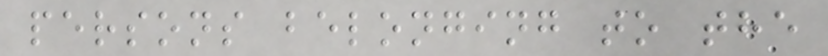persons belonging to the
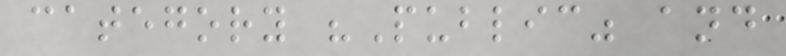category "Public" and
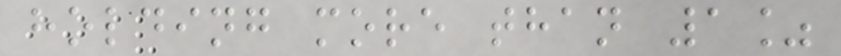holding more than 1%
